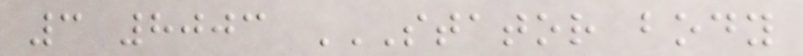3 8003 STATOR BODY
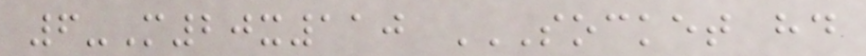6-M20x110 SOCKET HD
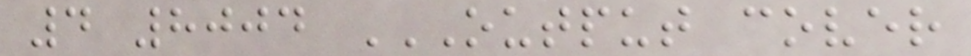4 8004 OUTPUT COVER
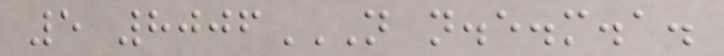5 8006N N.E.M.A.
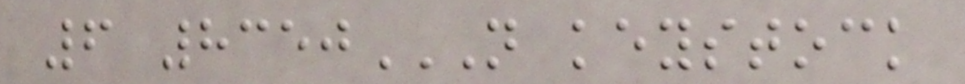6 8350N KEYSTOCK
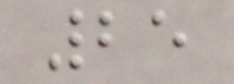25
